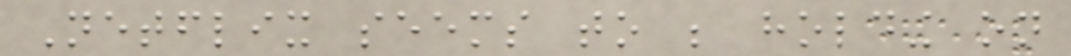Netflix seems to be holding on
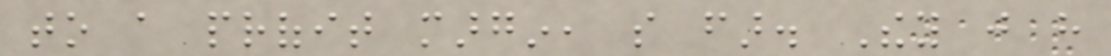to a profit margin, so far. They just have
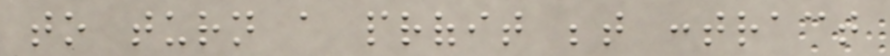to turn a profit between contract
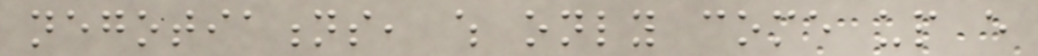negotiations, which only come up every
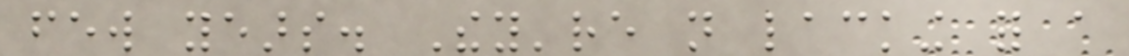few years. They're not lacking for a
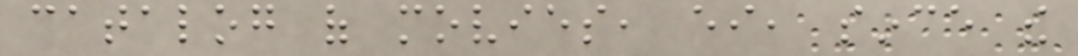catalog of movies, either, since the
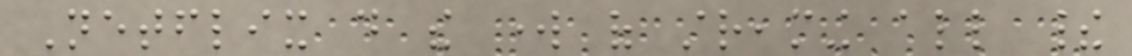Netflix do the work of streaming all their
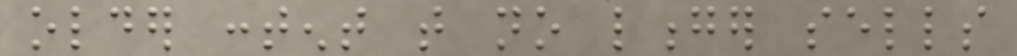older content that no longer sells
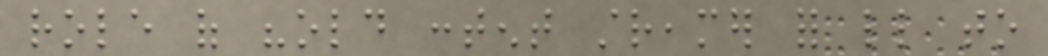role of "old content streamer for little to
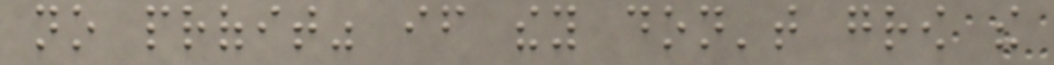no profit" if they don't grow the
